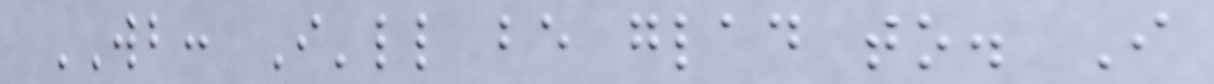WB: I'll be glad to. I
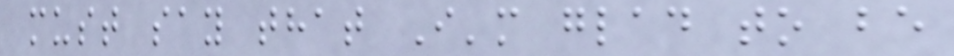must say that I'm glad to be
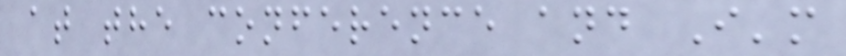at the conference and I'm
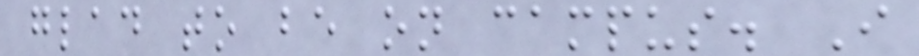glad to be on campus. I
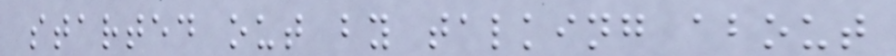started out by talking about
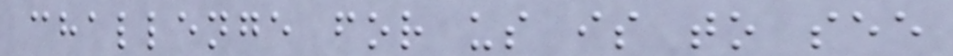challenge for us is to see
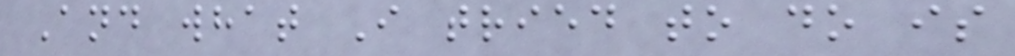And what I tried to do is
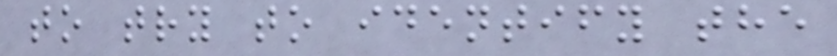to try to identify the
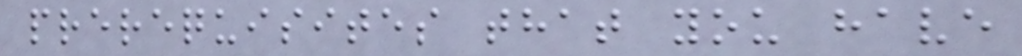prerequisites that you have
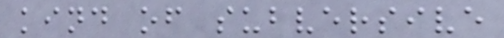kind of subversive
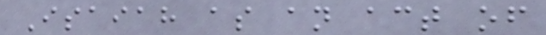Isaiah as an act of
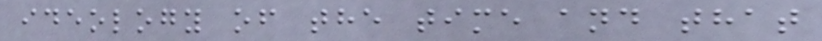ideology of the time and that
